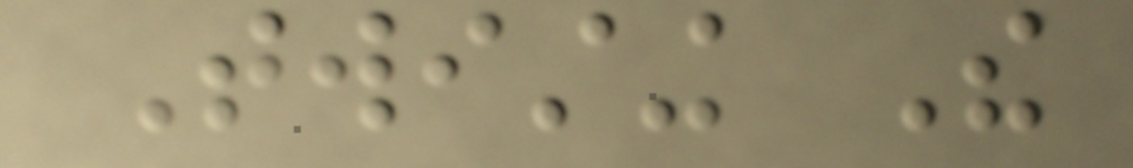Twisting The
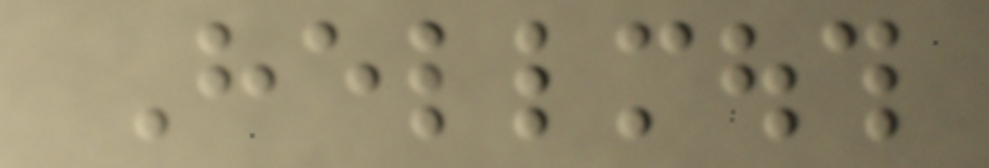Hellmouth
